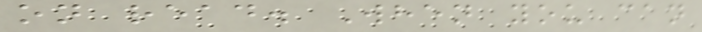on read. When you can
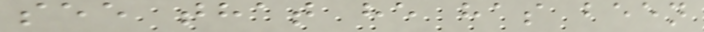see that he has been
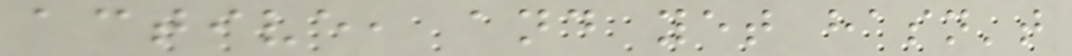active, and yet hasn't
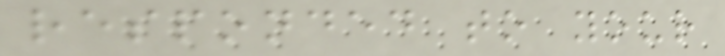responded to your
